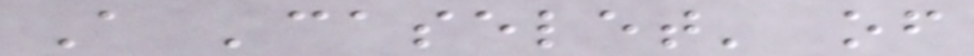A 'caselet' of
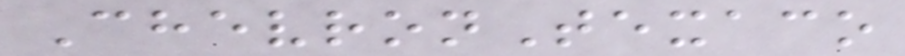ChevronTexaco
